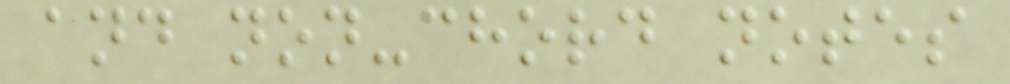and non-chord notes
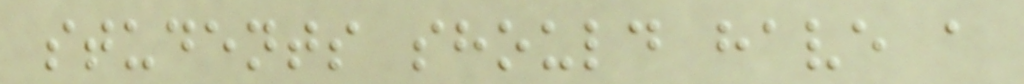students should have a
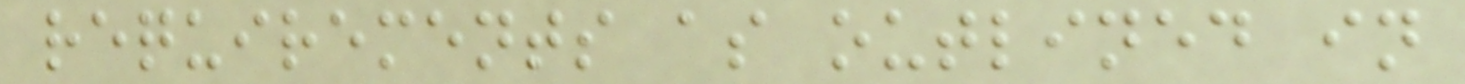requirements as outlined in
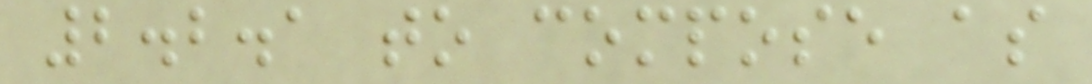2.2.1 to compose as
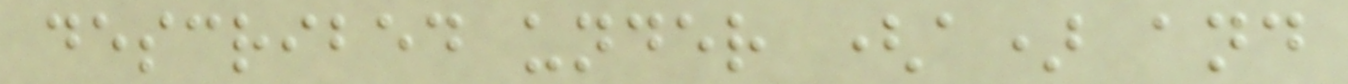described under (a) and
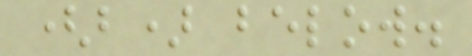(b) below.
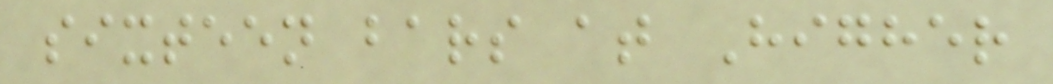sixteen bars at Higher
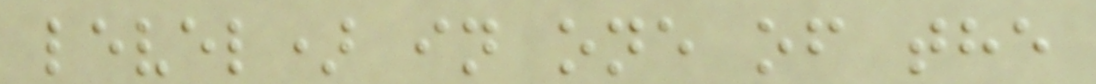level) in one of the
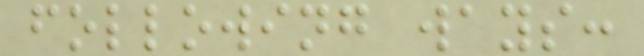following ways:
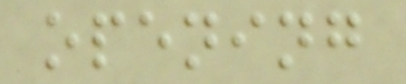opening
